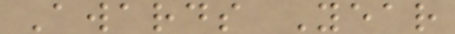Awards Year
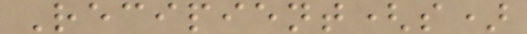Recipient(s)
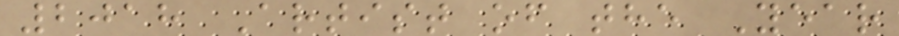2018 Artist of the Year
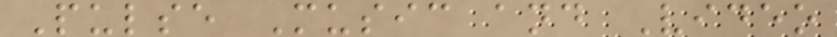Pulse Music and Video
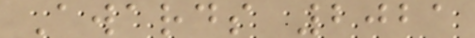Awards 2021
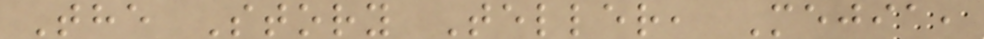The Story Teller, Mejia,
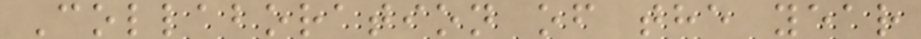Collaboration of the year
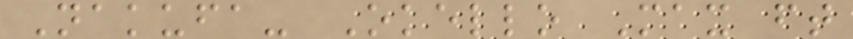Nakufa- Okello Max ft
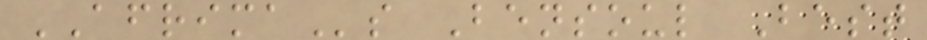AFRIMAs Bensoul Best
